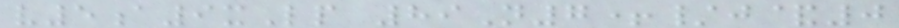v5a9xLp 89N7+/j&0
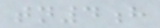tn4h
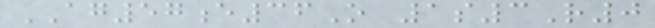AG57e36O 1s3R0
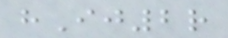hIj2r
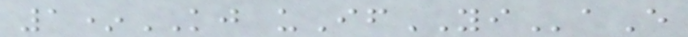1*KJ uIfYIaE
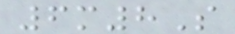6m8S
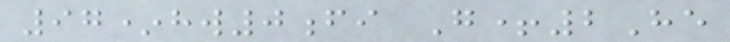97*hw0fi G+2He
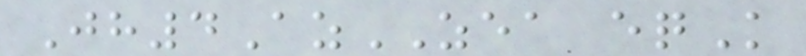Jh4AzZEA eqK
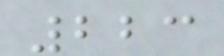223
